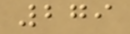279
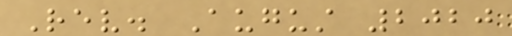Rev. August 2020
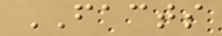FACTS
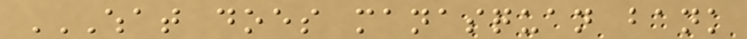WHAT DOES MANASQUAN BANK
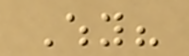Why?
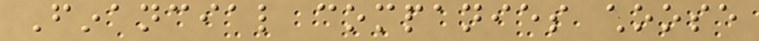Financial companies choose
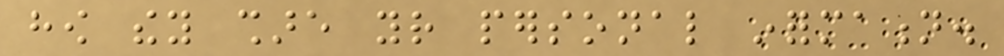how they share your personal information.
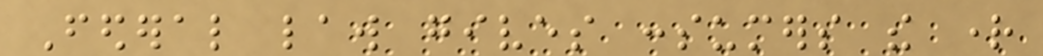Federal law gives consumers the right
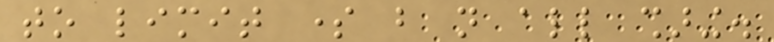to limit some but not all sharing.
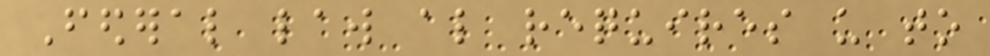Federal law also requires us to
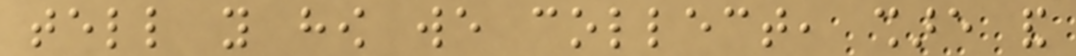tell you how we collect, share and
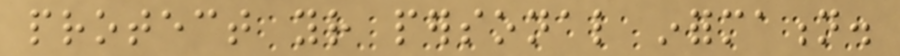protect your personal information.
